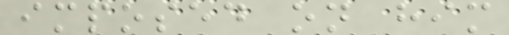imposed on him
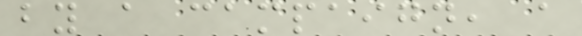by a campaign, a
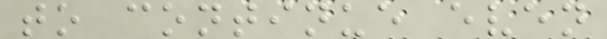to continue even
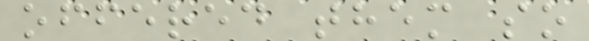offered them so
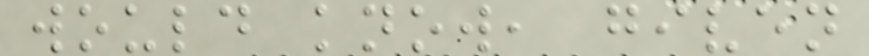would know, given
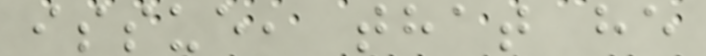issue, that he
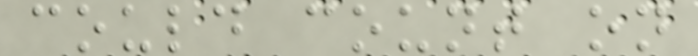could count on
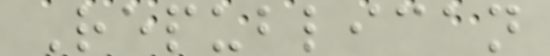Republican
